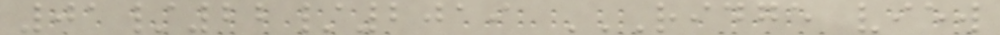01/22/2019 RIDGE VIEW
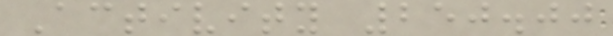Activity 250.00
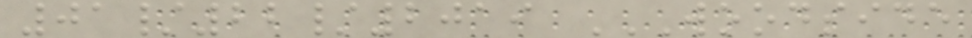01/22/2019 WOODSIDE
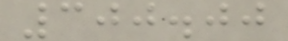300.00
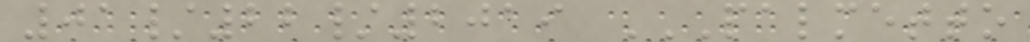01/22/2019 PALMETTO
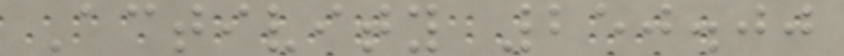Activity 250.00
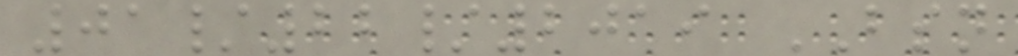01/22/2019 BSN
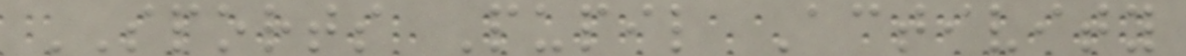SPORTS Pupil Activity
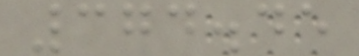374.45
